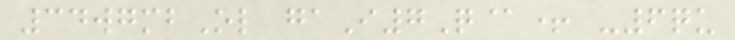34wgmbOl gaI7Q@+ -6qu
